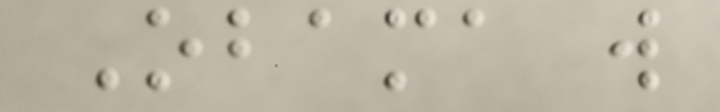Obama will
